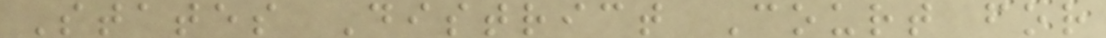States District Court for
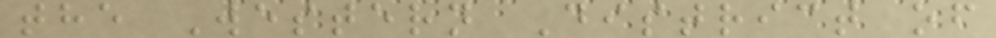the Western District of
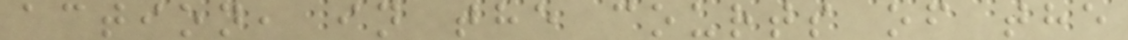action, in the courts of the
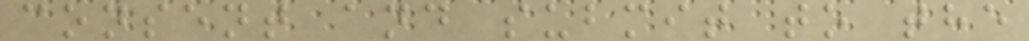consent and submit to the
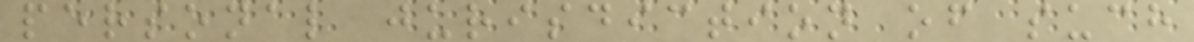personal jurisdiction of such
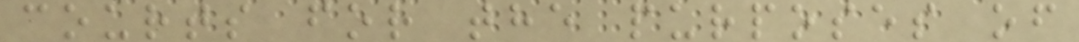courts for the purposes of
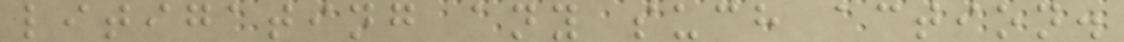litigating any such action.
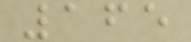165
